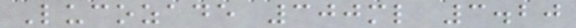Lucozade 300ml 3.20
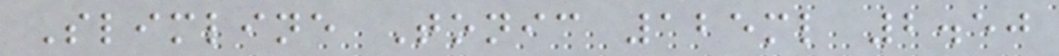Slimline Tonic 125ml 2.50
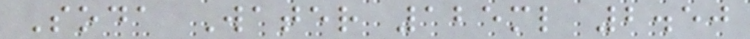Soda Water 125ml 2.50
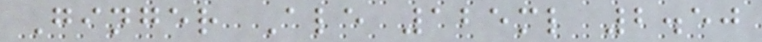Ginger Ale 125ml 2.50
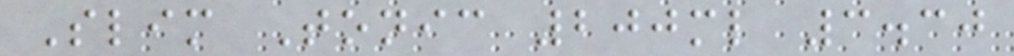Slim Tonic 200ml 3.30
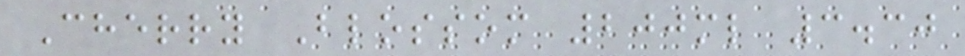Cherry Blossom 200ml 3.30
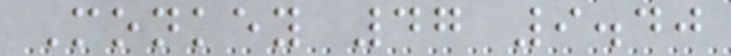Monkey 47 9.40
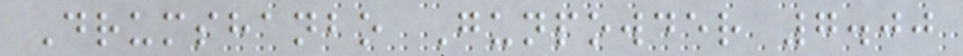Drumshanbo Gunpowder 7.00
